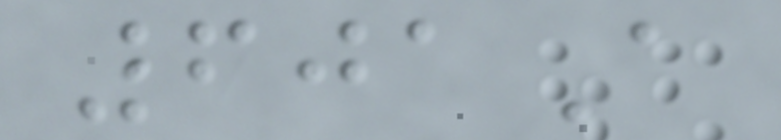601A
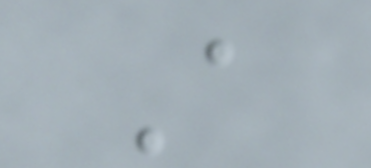A
